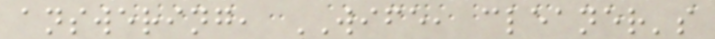answering, WIFE, cleaner's
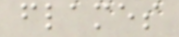flames
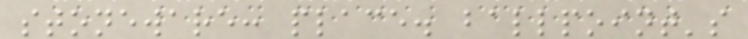stoneware: place. ballpoint's
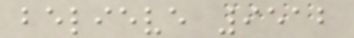believe 9512
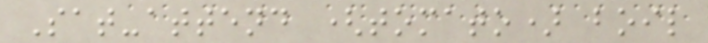Sat-attend (tomato) boil
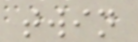twin
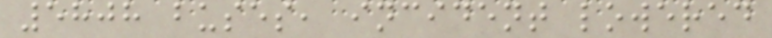5808 buses, incident lowered
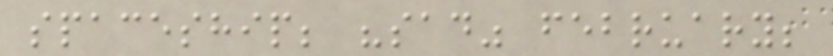spaceship; "sad" february;
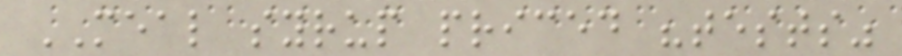MEAL syrup priced "tests"
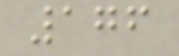176
